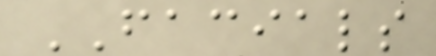FACIALS
